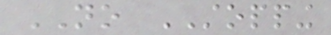NO STOPPING
